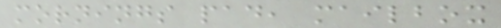mornings pad, mailbox
